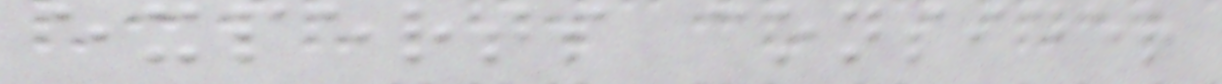experts consider
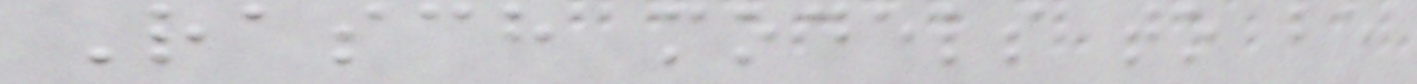Rasch models to be
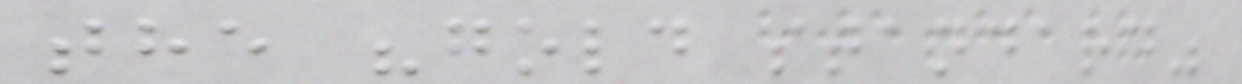the "gold standard"
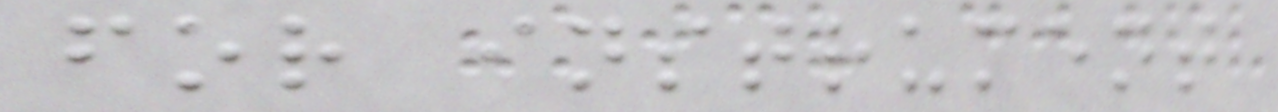for instrument
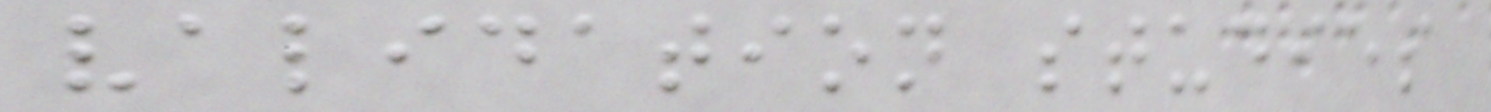validation studies
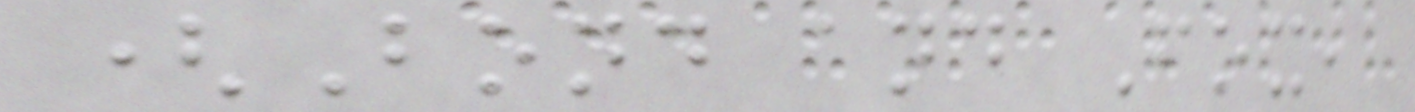(Bond and Fox,
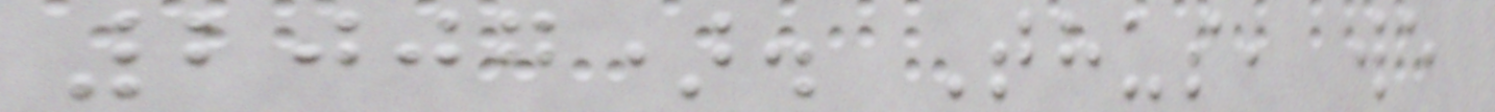2007). Thus, we
